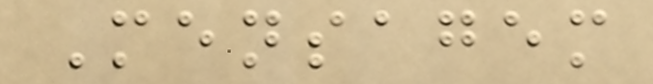Mensagem
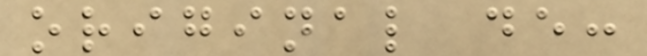original de:
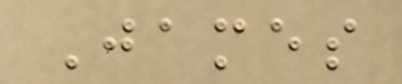James
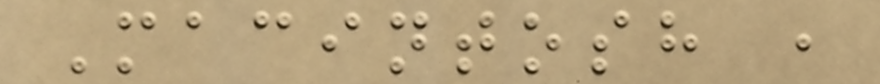Macintosh ,
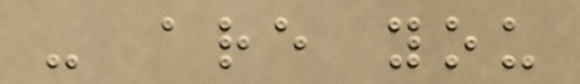- are you
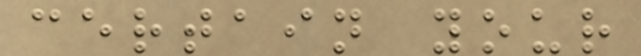certain your
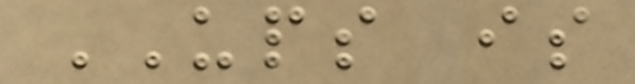UPS is
